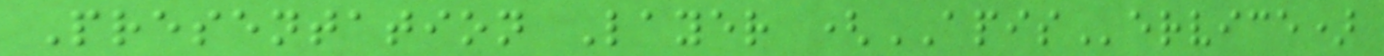Presentation Layer (APIService)
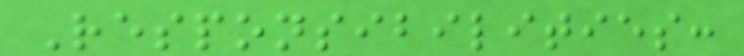Responsibilities:
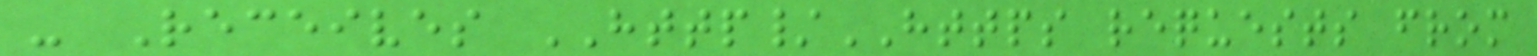- Receives HTTP/HTTPS requests from
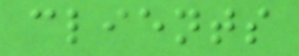clients
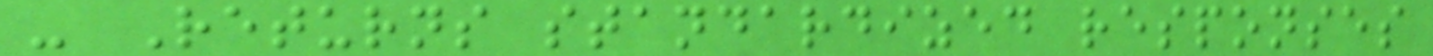- Returns standardized responses
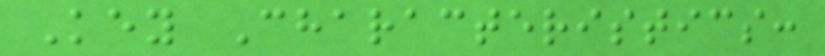Key Characteristics:
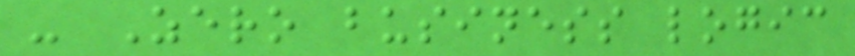- Zero business logic
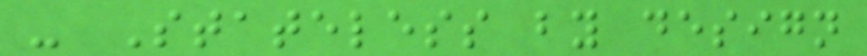- Stateless by design
